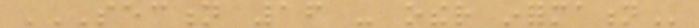SECTION 16 - OTHER INFORMATION
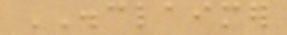DISCLAIMER
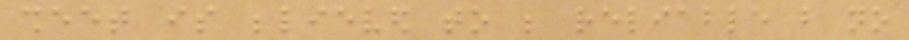sheet is believed to be reliable but no
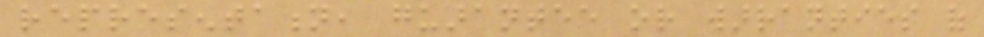representation, guarantee or warranties of
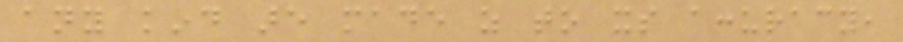any kind are made as to its accuracy,
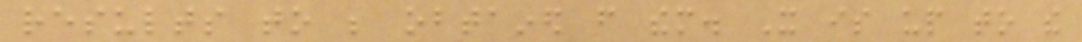results to be obtained from them. It is up to the
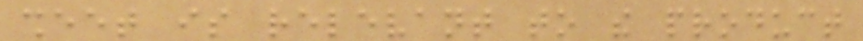sheet is relevant to the product
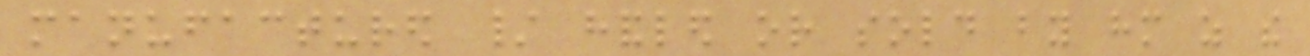manufactured / handled or sold by him as the
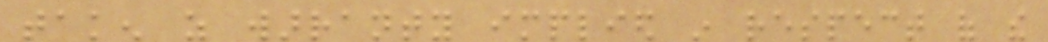taken as warranty implied in respect of the
